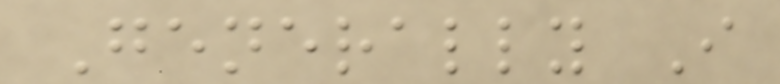Generally I
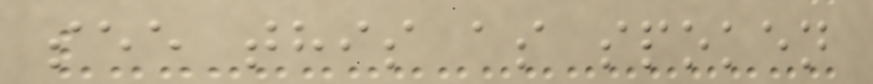see this as spoken
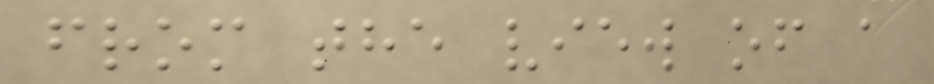from the view of a
